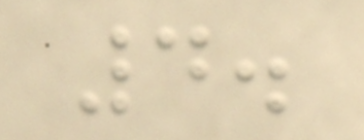4.
